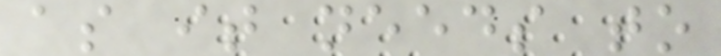as it needs to
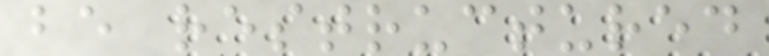be restructured
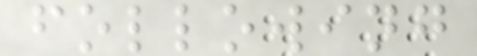following
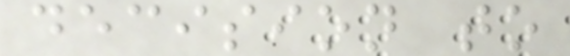decision to
